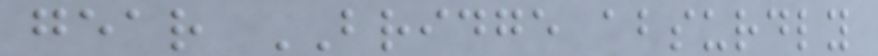gear BRIDGE absurdly
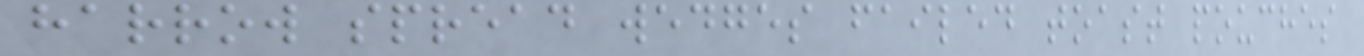harrow spread wedges failed toast pouches
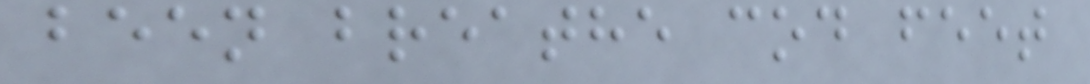been breathe cod feet
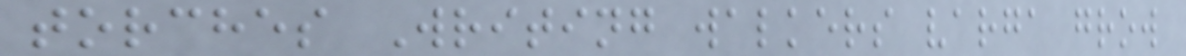torches Writing walkers varga grow
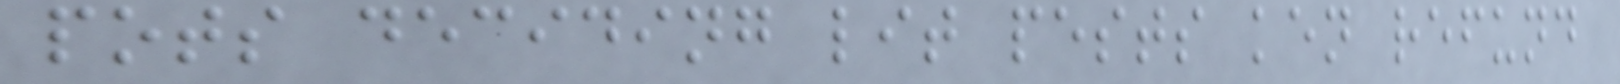pots deciding lit pests ken refund
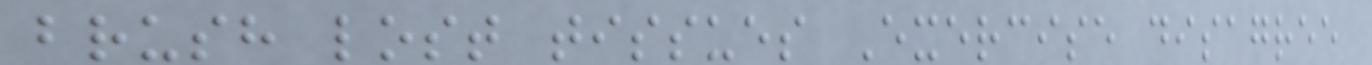brush lost tissues Exercise disagree
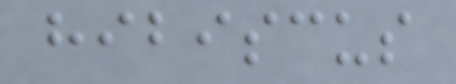hibiscus
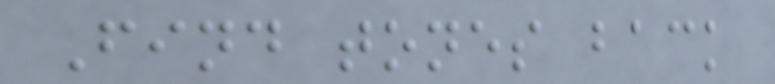Find tones back
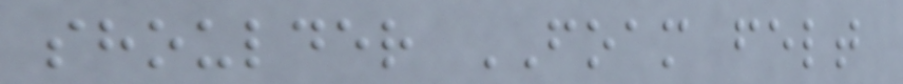shoulder FOAM felt
